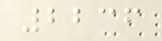2236
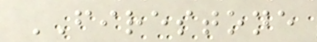FIRESTONE
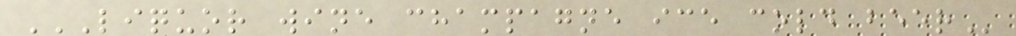LIQUOR WINE CHAMPAGNE ICE COLD BEER
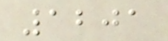1201
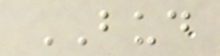BUD
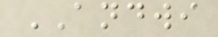ANDWI
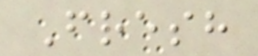Fresh
